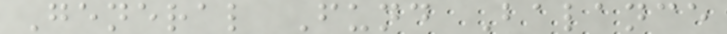General Fund Balance
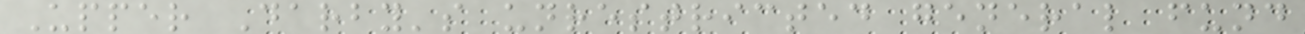Upper Darby's unrestricted general fund
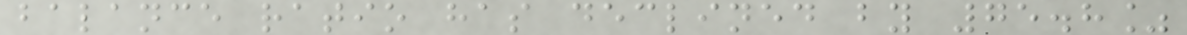balance ratio has declined by 75.8%
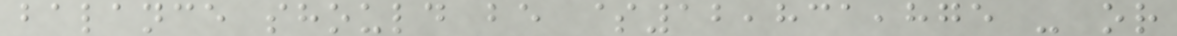balance should be $12,831,875 - or
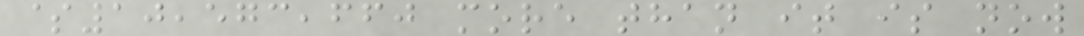$10,573,660 more than it is now
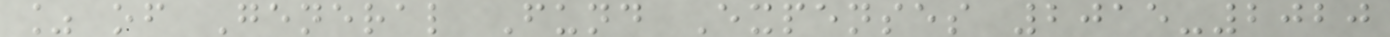% of General Fund Expenses 2015-2020
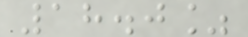18.0%
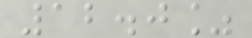12.0%
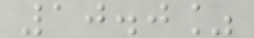10.0%
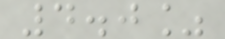4.0%
